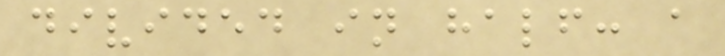divided in half: a
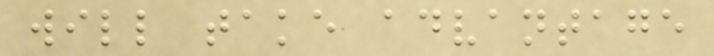will take advantage
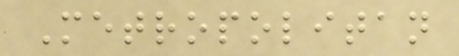Metropolitan
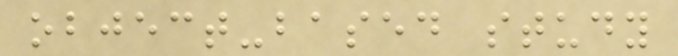object-based study
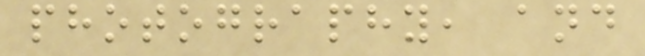photography, and
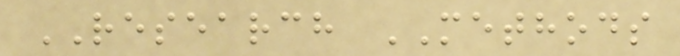RESEARCH METHODS
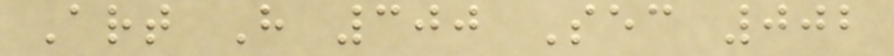Art H 300 Sec 002
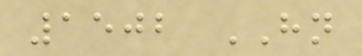1502 HN
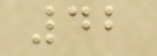42
